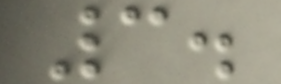3.
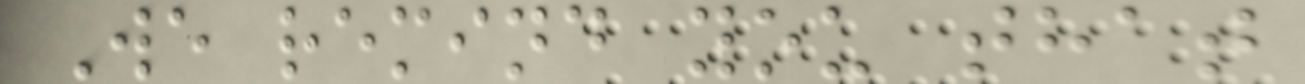We remind you that
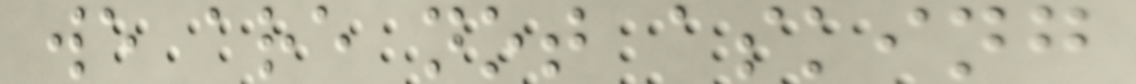we are not asking
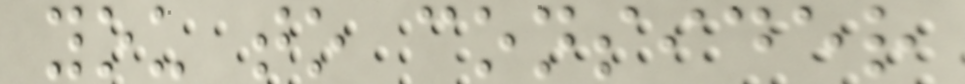you to consider
